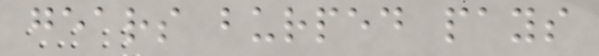gears burped pays
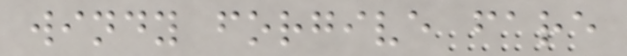windy forgive fare
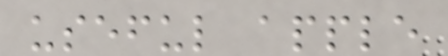useful apple
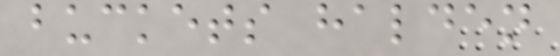buckets halden
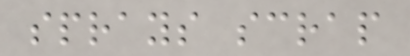sprays scrap
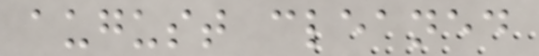august cleaned
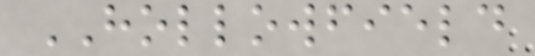HOLLOWFIELD
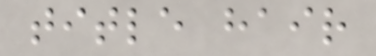title hair
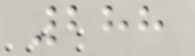288
